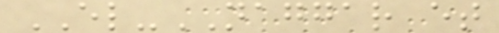EL-NAGGAR et
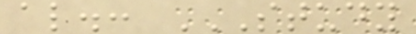al.: STUDY
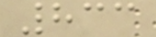833
